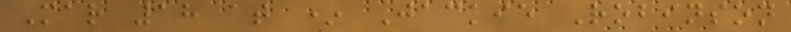Mar 18 at * Jackie Robinson
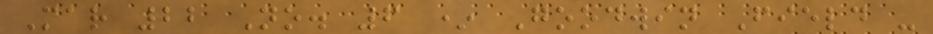Mar 22 No. 6 * Goodwin Field -
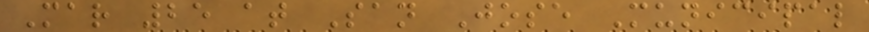Mar 25 at San Jose Municipal
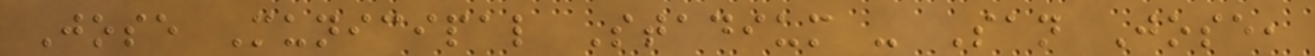Jose Municipal Stadium - San Jose,
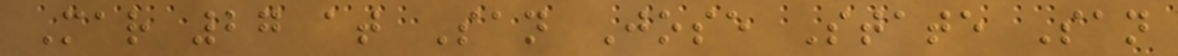Mar 27 at San Jose State San
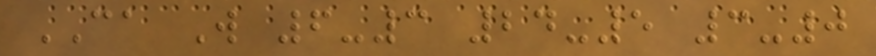CA W 6-3 24-5 3-0
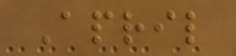April
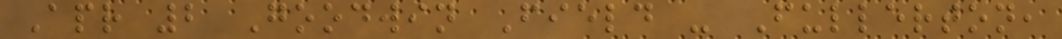Apr 2 Goodwin Field - Fullerton,
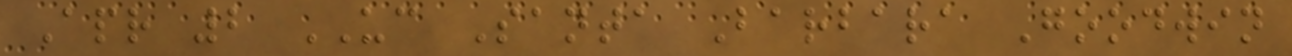Apr 2 UC Santa Barbara Goodwin
